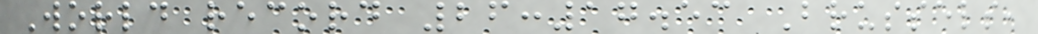World record 26:17.53 Brussels,
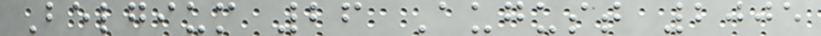Belgium 26 August 2005
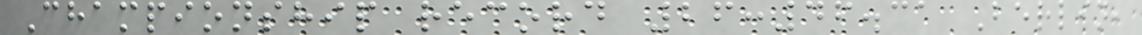Championship record 26:46.31 Berlin,
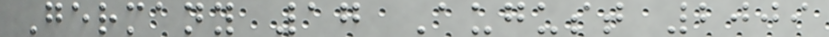Germany 17 August 2009
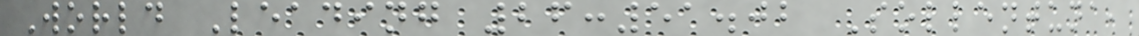World Leading 26:51.02 Sollentuna,
